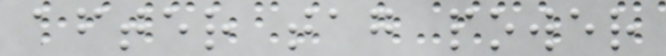after tag power
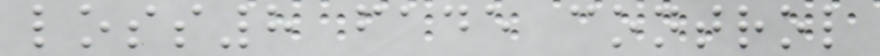loss8 fade control
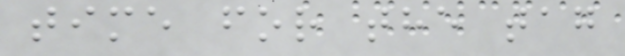time for the tag
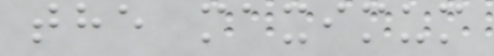the maximum
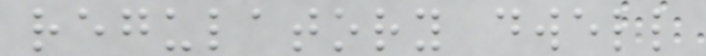regulatory dwell
